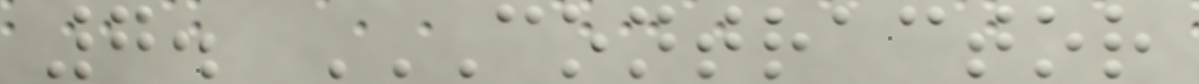7. CONTRACTOR
